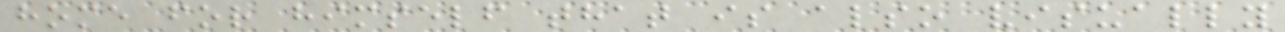home for himself that is also visually
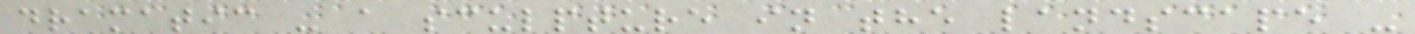dramatic - a sculpture in the landscape -
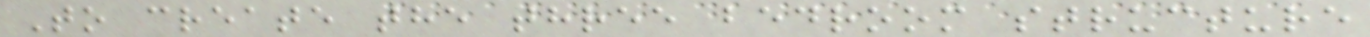To create the three bedroom structure
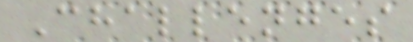Challenges
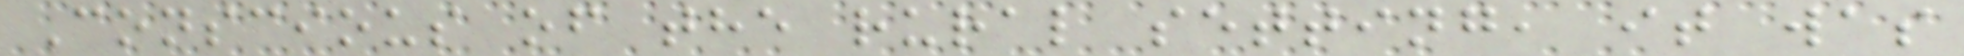Conscious of the rural setting, it was
